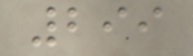299
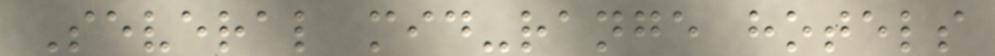Several mid-range hotels
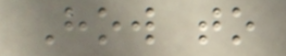How to
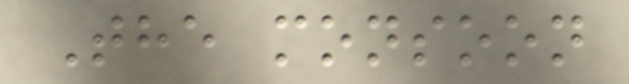The monsoon
